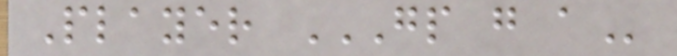Player GP G A
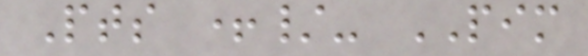Pts +/- PIM
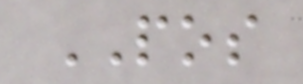POS
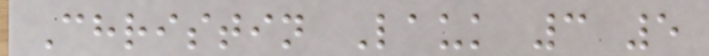Christin Lauk 3 5
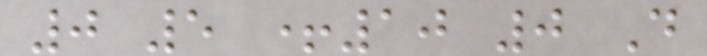0 5 +10 0 D
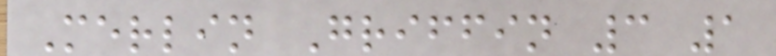Merlin Griffin 3 1
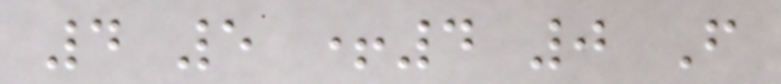4 5 +4 0 F
